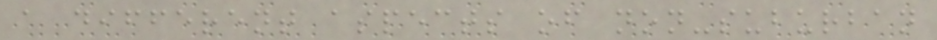a different aspects of non-suburban
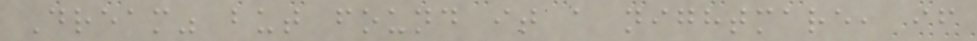Dream" but found it a nightmare, if
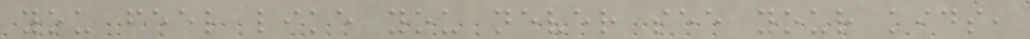you feel like you never see your kids,
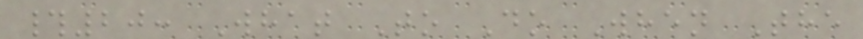#20: What To Do When The
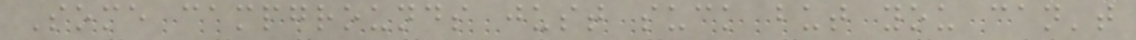Some campgrounds just suck but you can't
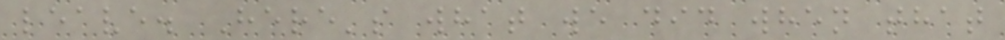leave. Here's what we did when that
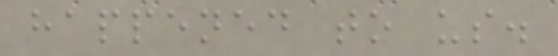happened to us.
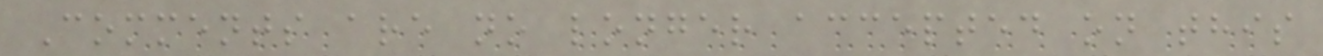Comments are no longer accepted on this
